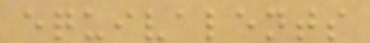equivalents
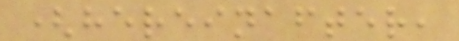(hereinafter,
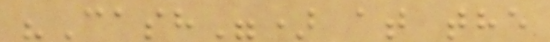"Cash") at the
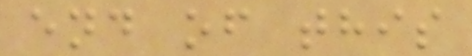end of this
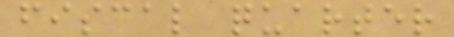fiscal quarter
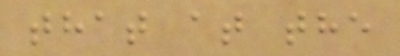that at the
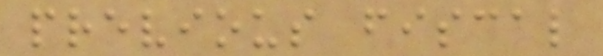previous fiscal
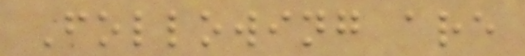Following are
